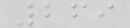269
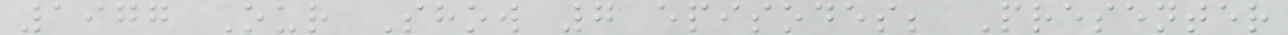1977 Our Show 7 episodes; Presenter
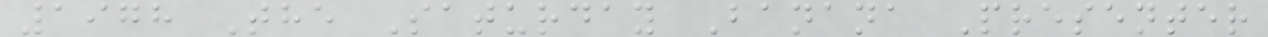1978 The Saturday Banana Presenter
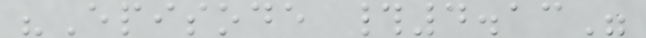"Episode #4.13"
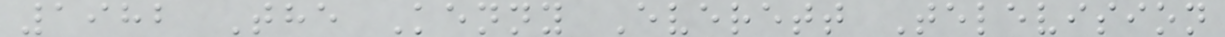1982 The Kenny Everett Television
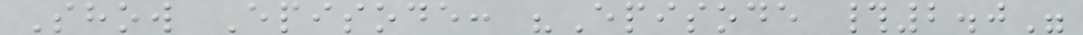Show Episode: "Episode #2.0"
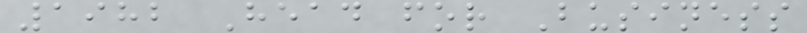1982 Head for Business
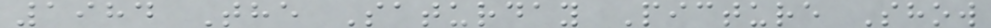1984 The Saturday Picture Show
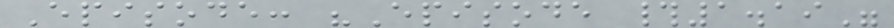Episode: "Episode #1.19"
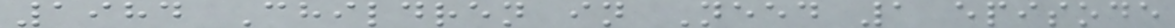1984 Children in Need 1 episode
